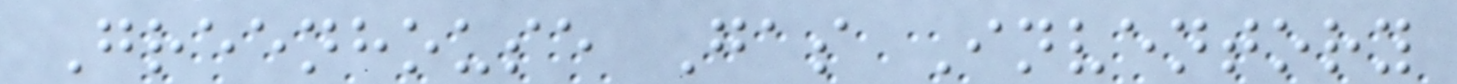Greenhouse Gas Inventory
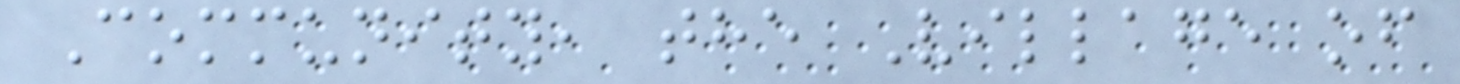Community, the Village of
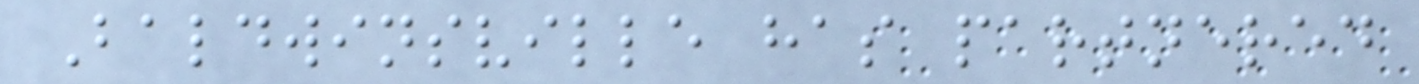Baldwinsville has partnered
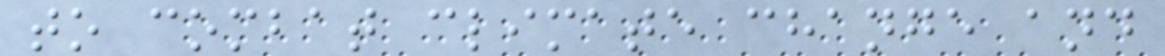to combat climate change and
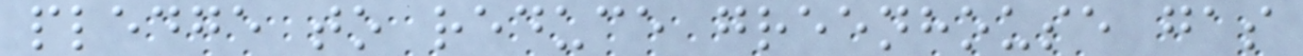pledge to reduce greenhouse gas
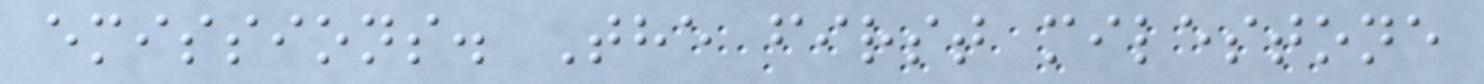emissions. The first milestone
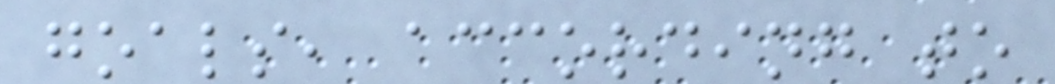goals, according to
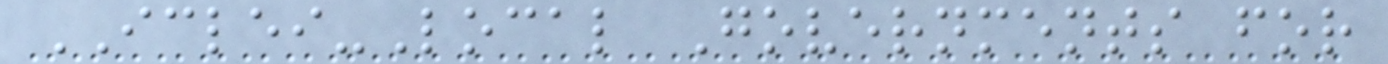ICLEI-Local Governments for
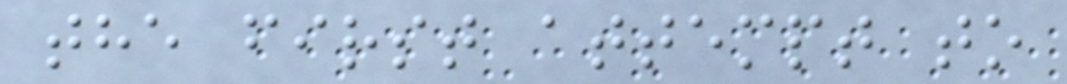the first attempt to
